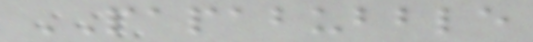PAPABUBBLE
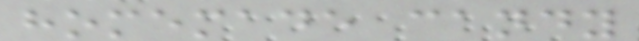homemade candy
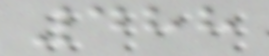488
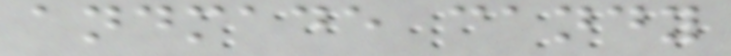andmade candy
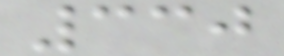330
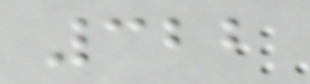322
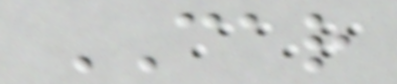CAR
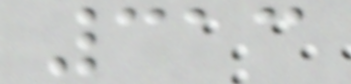313
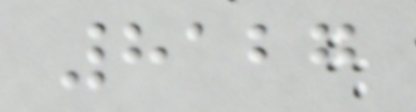8127
